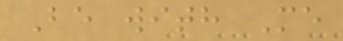Be with Me
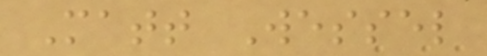Matt Wessel
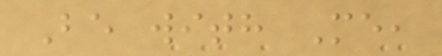Be with Me,
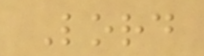Lord
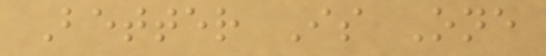Better Is One
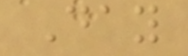Day
